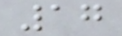17
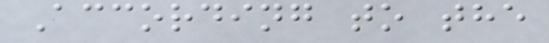According to the
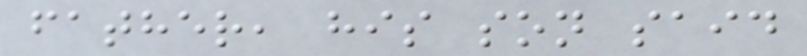father, his son said
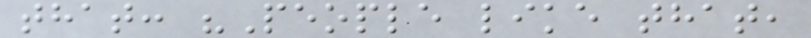that: "People like that,
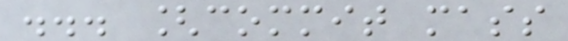... [commit mass
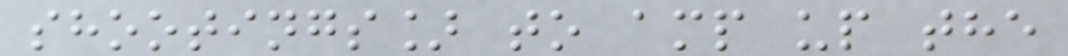shootings] to amp up the
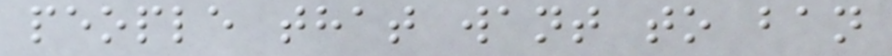people that want to ban
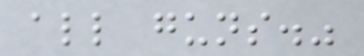all guns."
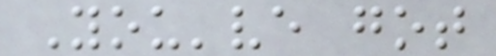You've got
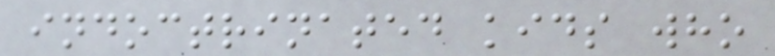indoctrinated kids who
